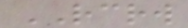RCRW
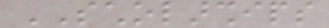SCHOLARSHIPS
